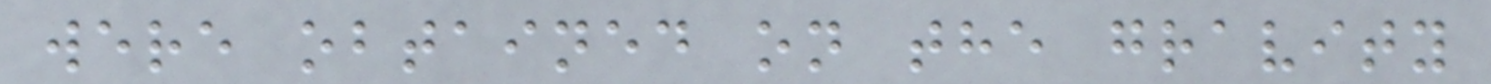were obtained on the gravity
